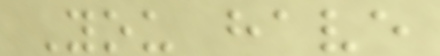You have
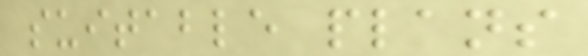suitable plans
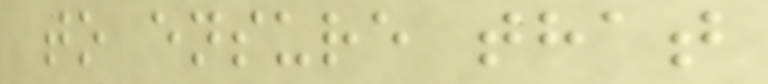to ensure that
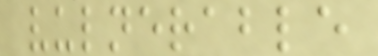vulnerable
